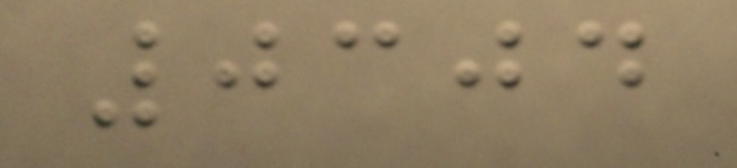0304
